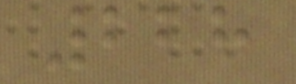228
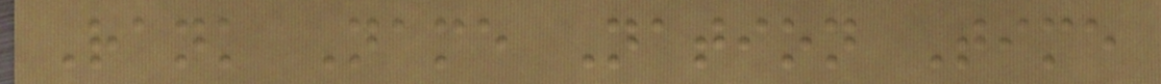Rank Name Nation Time
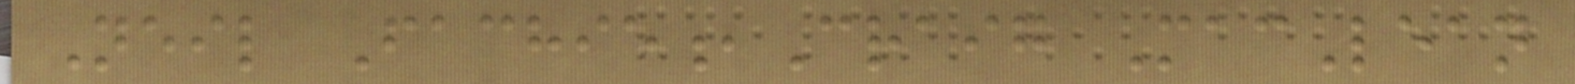Neil Fachie,Craig MacLean
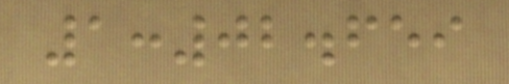1:02.659
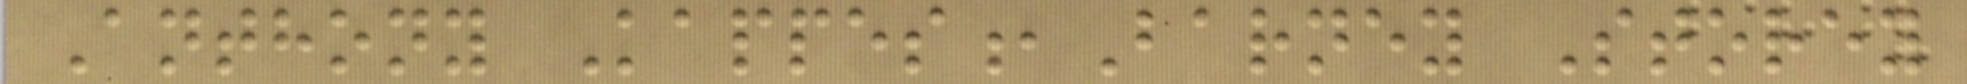Anthony Kappes,Barney Storey
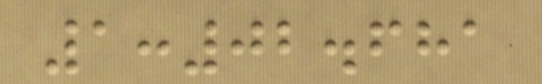1:02.681
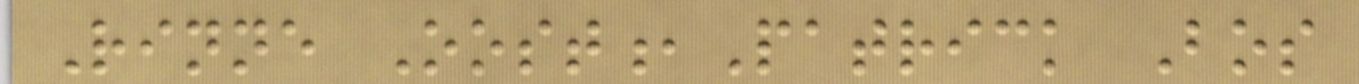Rinne Oost,Patrick Bos
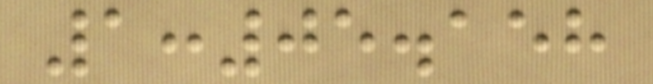1:05.158
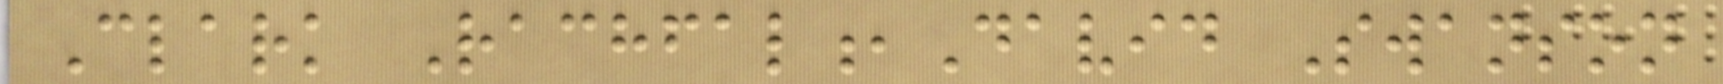Clark Rachfal,David Swanson
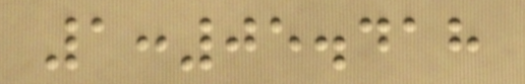1:05.418
